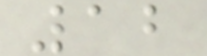12
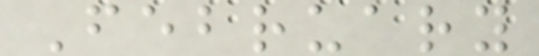February
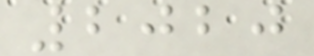2020
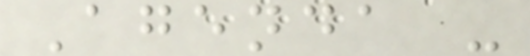Agenda -
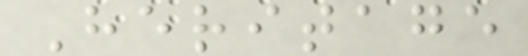Heritage
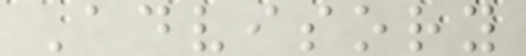Advisory
